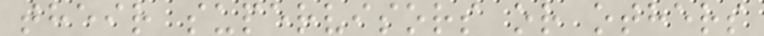their supervisors or others
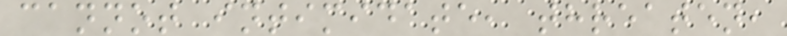cannot intimidate, threaten,
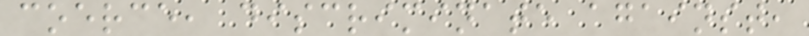coerce, discriminate against,
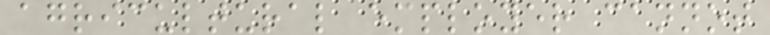agricultural employer cannot
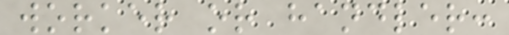worker or handler:
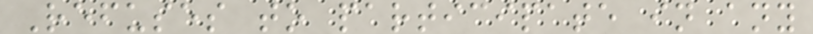Refuses to participate in any
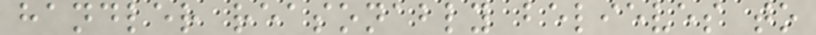handler reasonably believes to
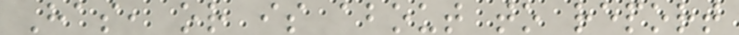Has, or is about to report
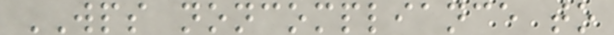WPS noncompliance to
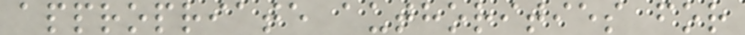appropriate authorities for
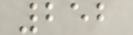252
